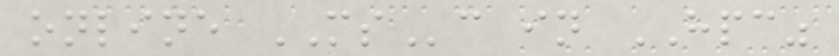online MSc in HPC"
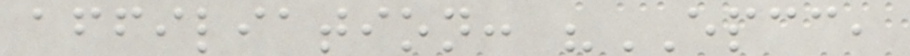affiliation: "EPCC,
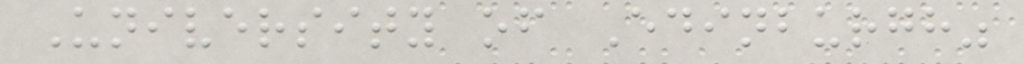University of Edinburgh"
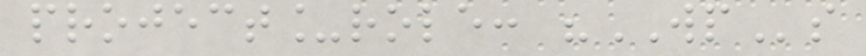project_role: "WPs
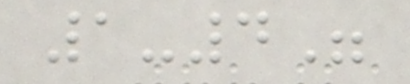1-4"
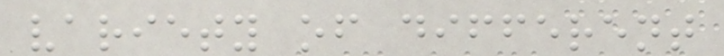variety of different
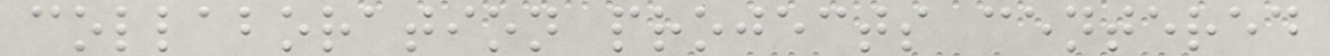collaboration projects centered
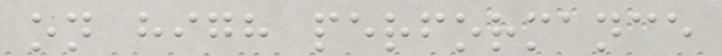on high performance
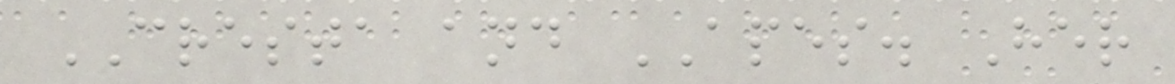CRESTA and APES. Her
